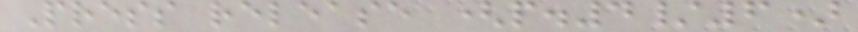Press release (p.4/6)
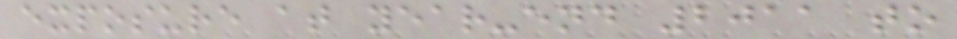exposure at year-end 2011 to
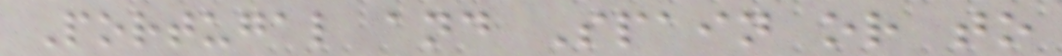Portugal and Spain or to
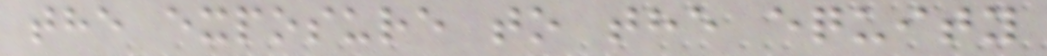the exposure to the equity
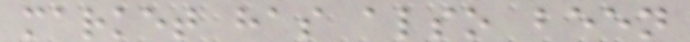market has also been
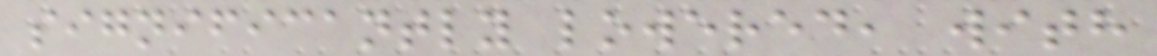significantly lowered, with
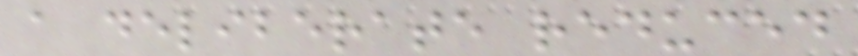a deliberate reduced
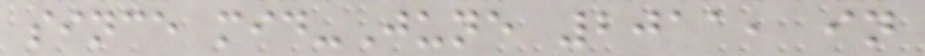since mid-June 2011, in
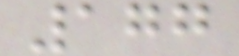177
